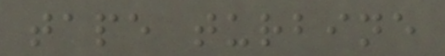tape turbine
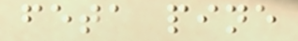feta pine
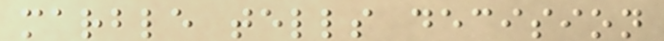marble tells decision
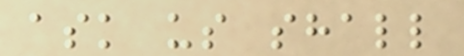ask us shall
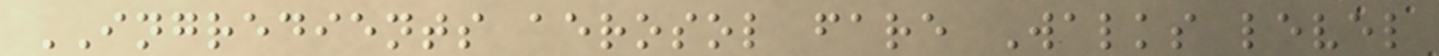INGREDIENTS aerosol fare Walks level
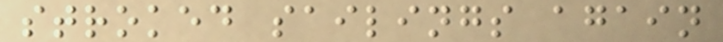stroked sailings again
